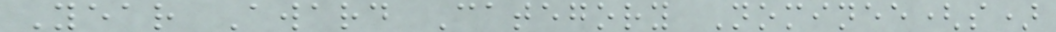Year Award Category Nominee(s)
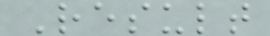Result
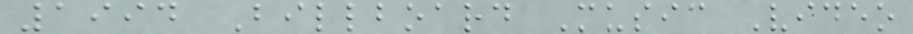1994 Billboard Music Video
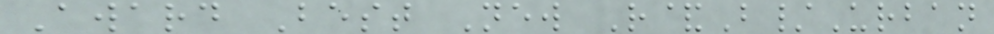Award Best New R&B/Urban
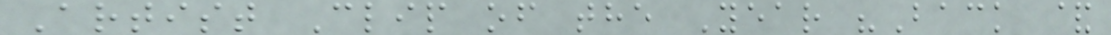Artist Clip of the Year "Back &
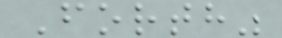Forth"
